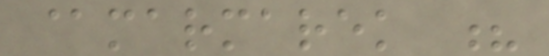@marmarek ?
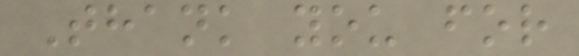Thank you for
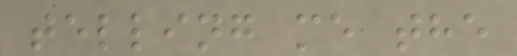telling me the
